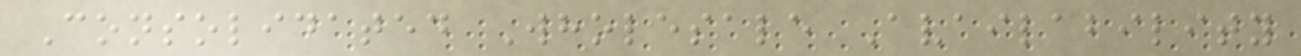Consolidated Wholesale Availability
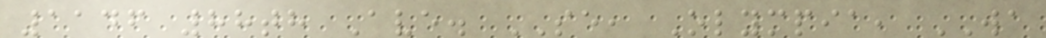1146 88th Ave. SE, Olympia, WA
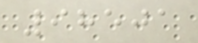98501
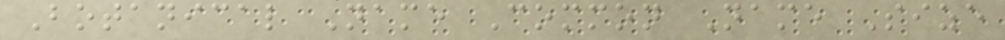Botanical Name Common Name Size
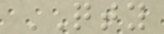QTY
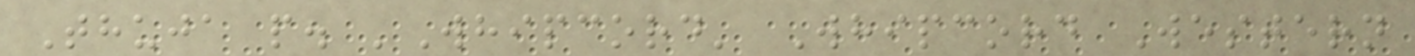Thuja p. 'Whipcord' Whipcord Western
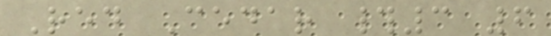Red Cedar #3 6
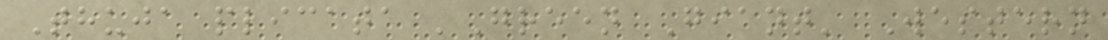Thuja plicata 'Green Giant' Western
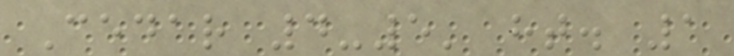Cedar 4-5' ht. 1
